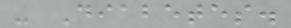- Diabetes.
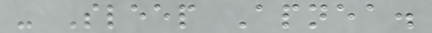- Sleep Apnea.
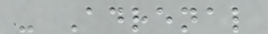- Adrenal
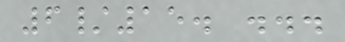6/15. ...
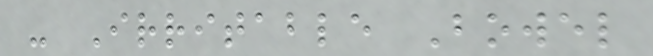- Irritable Bowel
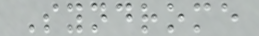Syndrome
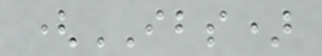(IBS)
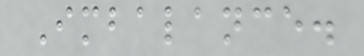Imbalance.
